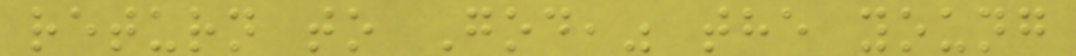return to God," the young
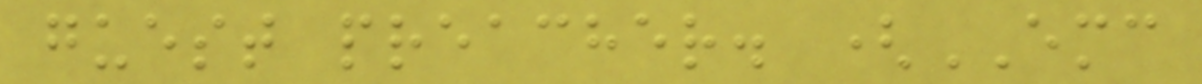guest preacher. (EMC
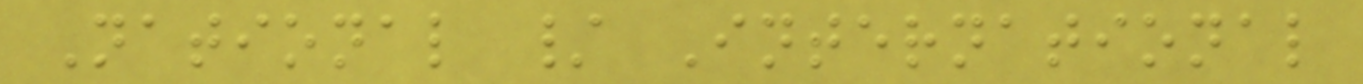National / International
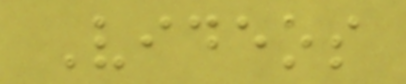Videos
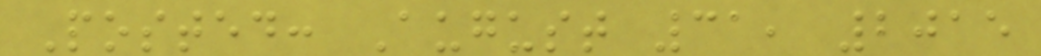Posted: August 31, 2015
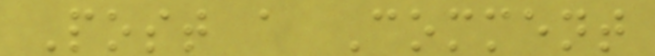Post a Comment
